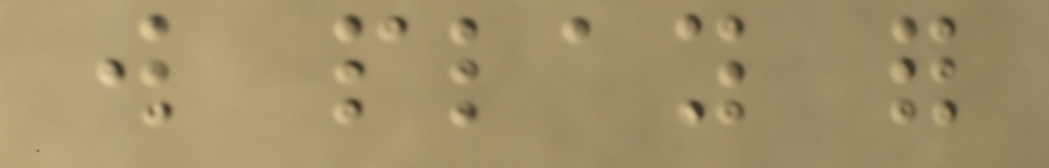will play for
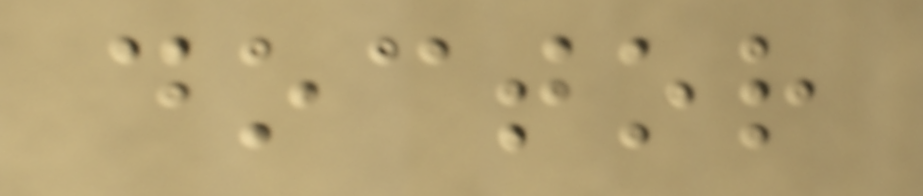doctor
